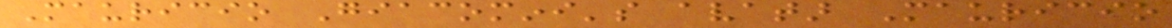Mauricio Giacomini's avatar Mauricio
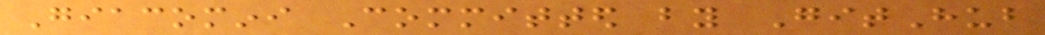Giacomini Committed by GitHub
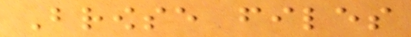Browse files
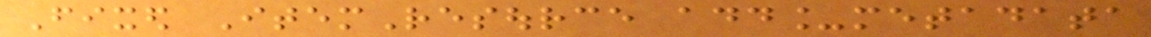Fixed ItemResource add_metadata
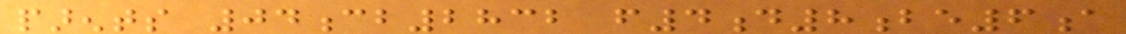parents 04cb2832 f4d8be6a
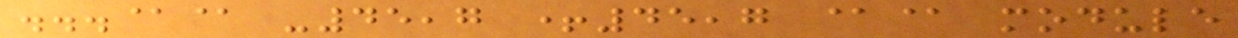...@@ -45,7 +45,7 @@ module
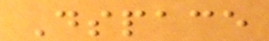Dspace
